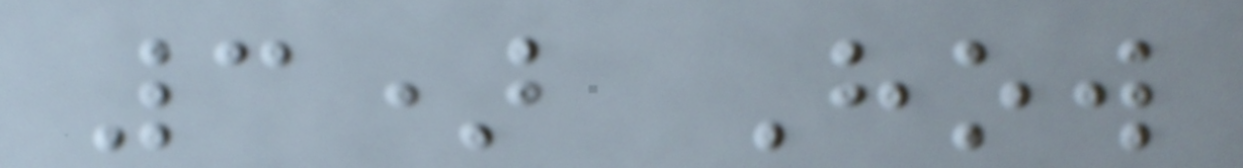3) How
